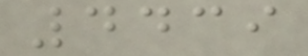4439
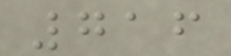716
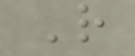R
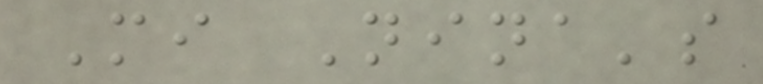Mi Nina's
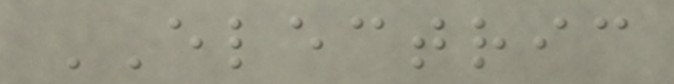ELECTRIC
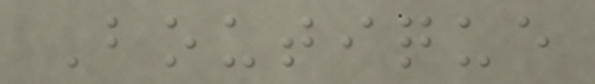Boutique
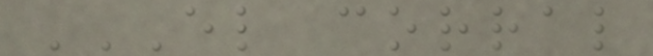EL CORRAL
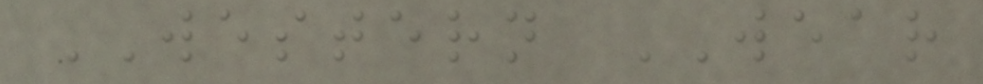WESTERN WEAR
